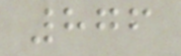876
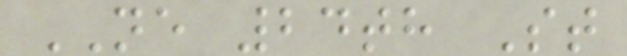NE 24th St
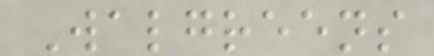Walgreens
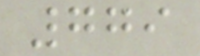779
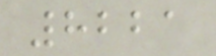8221
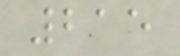215
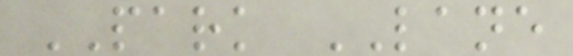PARK LANE
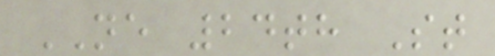NE 24th St
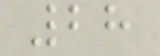28
